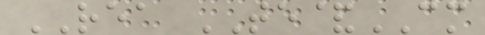REA TE&CM
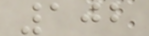102
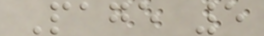Page 5
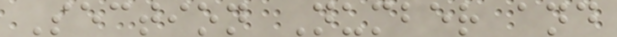Section Number and
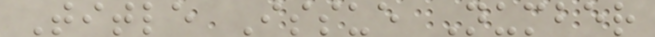Title Issue Number
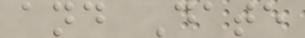and Date
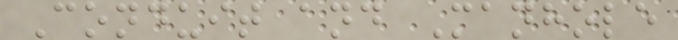Conduit and Manhole
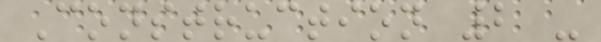Construction 2 -
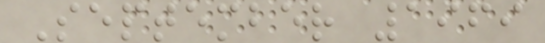September 1969
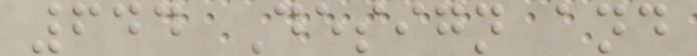644 Design and
